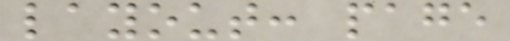layout: page
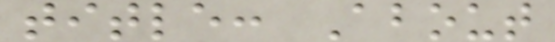title: About
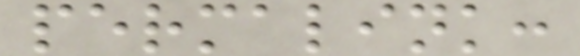permalink:
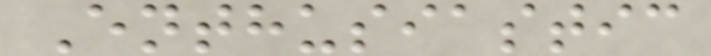Enthusiastic
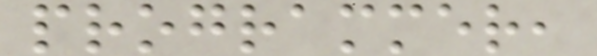programmer,
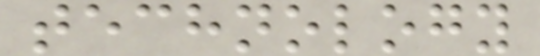technology
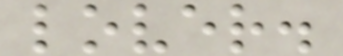lover.
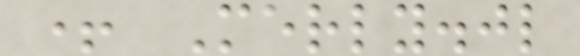+ Merly.jl
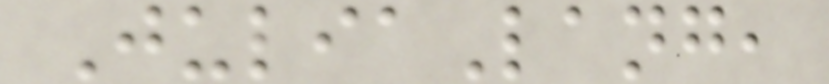JuliaLang,
